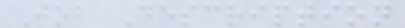Job Description
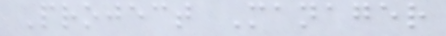Project Manager
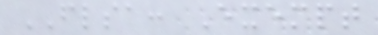FLSA: Exempt
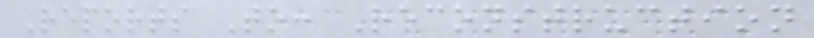Reports To: Reconstruction
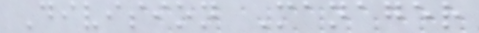Division Manager
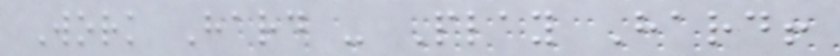Work Hard - Play Hard!
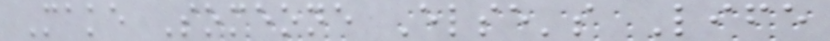Make Someone Else's Life
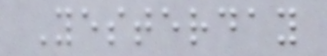Yesterday
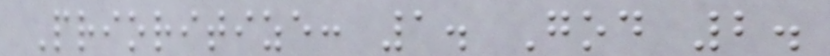Prioritize: 1. God 2.
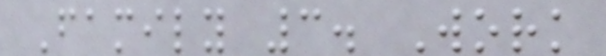Family 3. Work
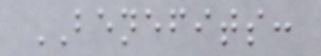BENEFITS:
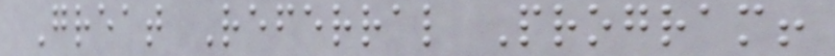Great Referral Program!
